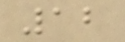12
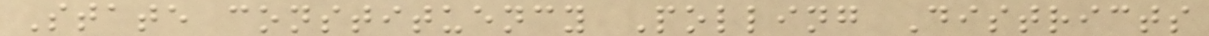State constituency Polling Districts
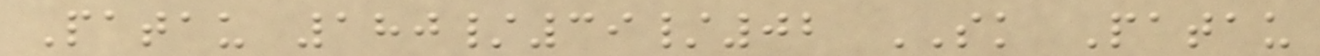Patau 180/39/02 SK Patau
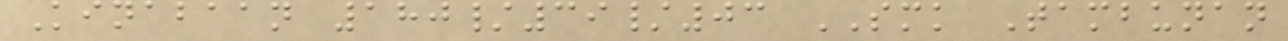Kinabaan 180/39/03 SMK Tambunan
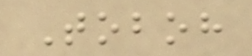Toboh
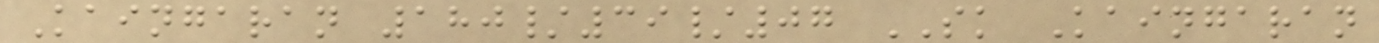Kaingaran 180/39/07 SK Kaingaran
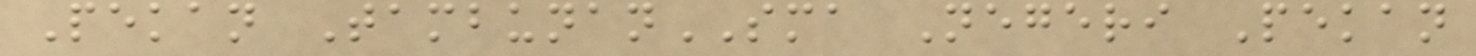Pekan TambunanSMA Negeri Pekan
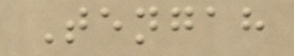Tengah
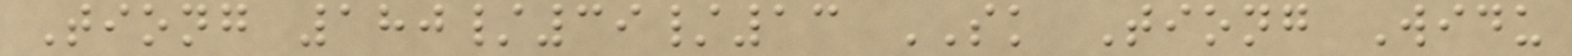Tiong 180/39/13 SK Tiong Widu
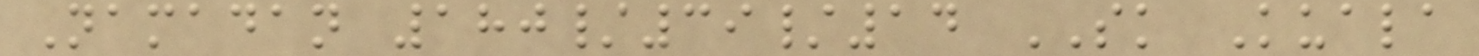Namadan 180/39/14 SK Kuala
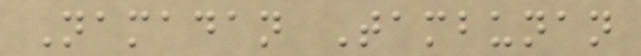Namadan Tambunan
